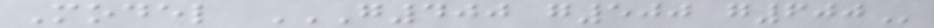Model G400 G500 G600
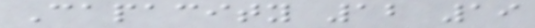Capacity 12 19
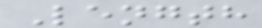Length
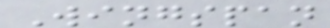Wingspan
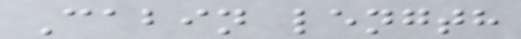Cabin length
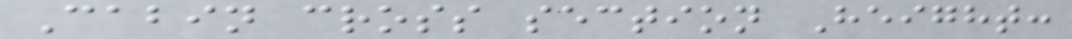Cabin cross section Height:
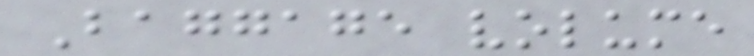Baggage volume
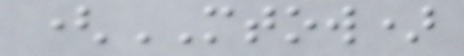(MTOW)
